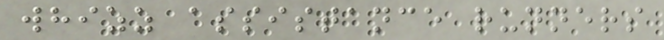whizz assistance runners
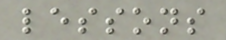lessons
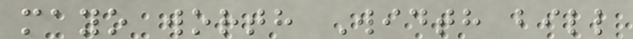mayo worth Width bill
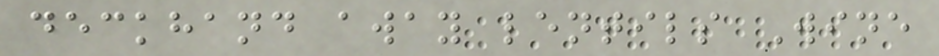deckhand away lentils Wine
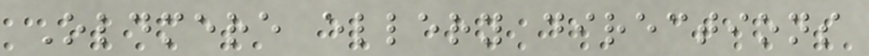Oldmere ellery directions
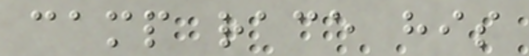camp race his
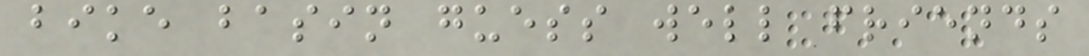bike basin guess well friends
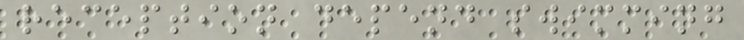reception depend swimming
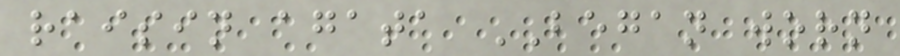raisin agata BEGAN worn
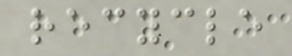recycle
